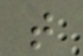t
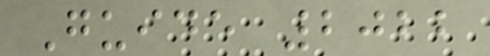Guide 2022
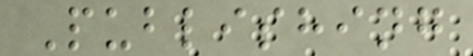Publishing
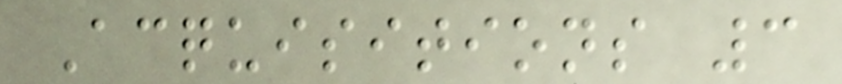Acquisitions 3
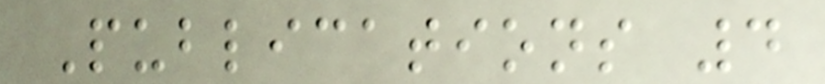Publications 4
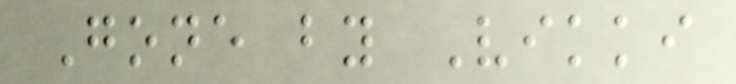Gone by Vikki
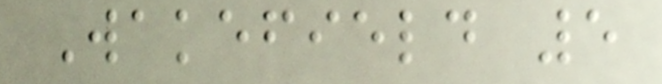Wakefield 5
